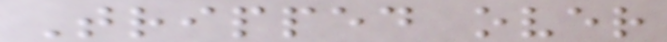Tripped over
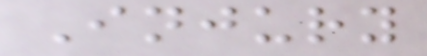Injury
